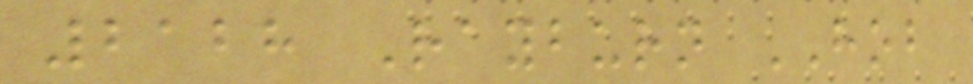2128 Rayburn HOB
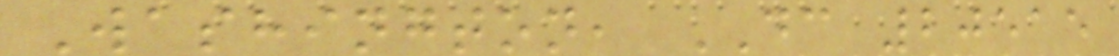Washington, DC 20515
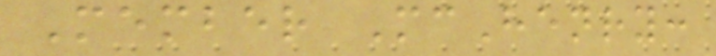Member McHenry:
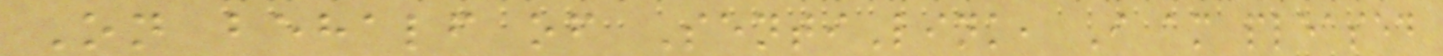On behalf of SentiLink, I am pleased
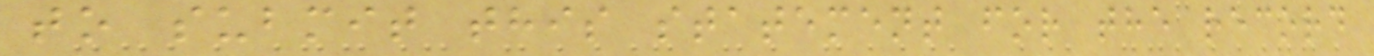to submit this statement for the record
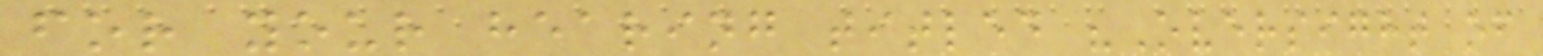for your hearing titled "Oversight of
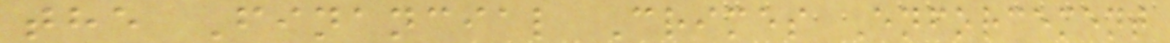the Financial Crimes Enforcement
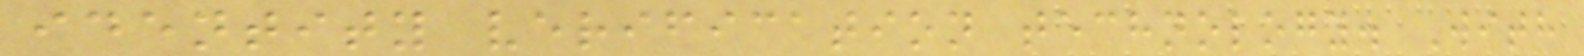identity verification technology. With
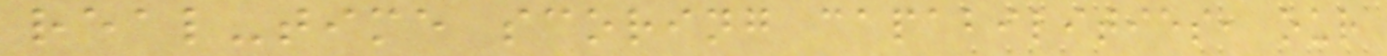real-time scoring capabilities, our
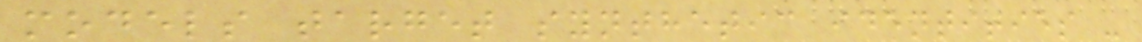models target synthetic identities -
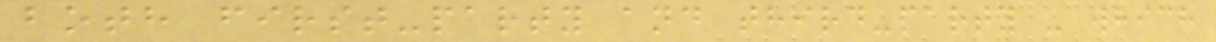both first-party and third-party - which
